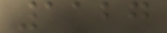1127
